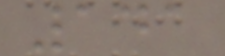141
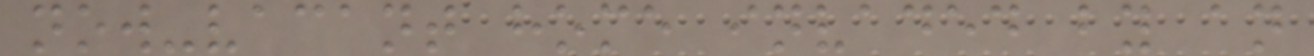now-vacant home invaded by an
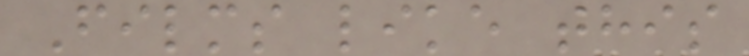Films like this
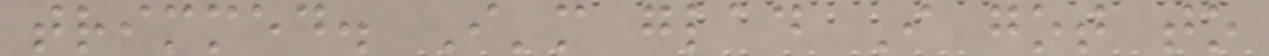trimmed. I'm glad I got to
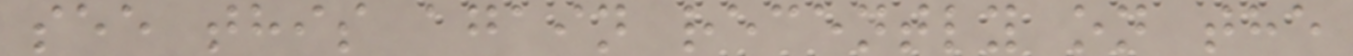see this again recently on the
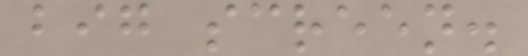big screen.
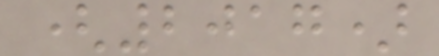(2017)
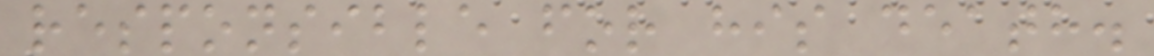responsible for his death.
